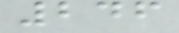246
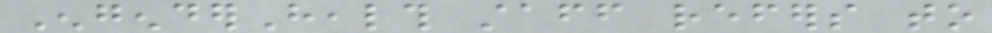EngenderHealth staff refers to
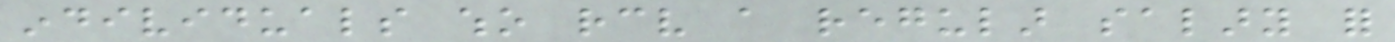individuals who receive a regular salary for
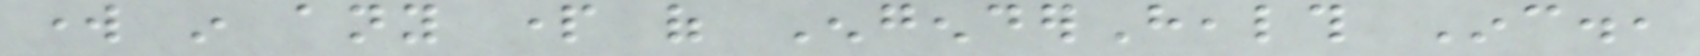work in any part of EngenderHealth Inc.,
